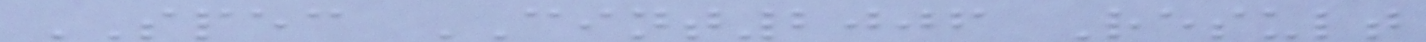SPEC CINT2006 Result
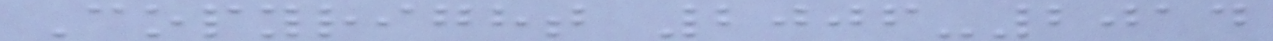Copyright 2006-2014
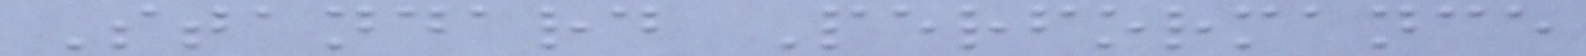Standard Performance
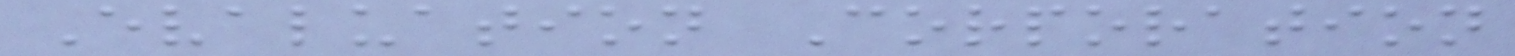Evaluation Corporation
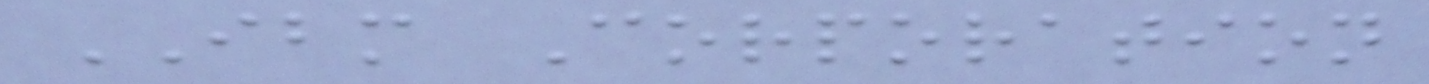IBM Corporation
